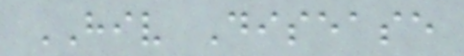HIV Disease
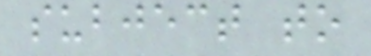subject to
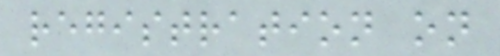registration on
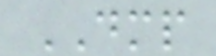DMP
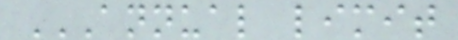ANNUAL LIMIT
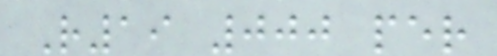R19 000 per
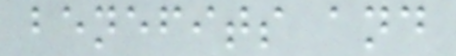benefits and
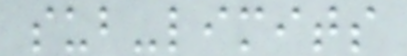sub-limits
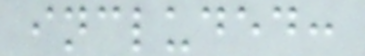included:
